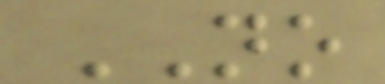NO
